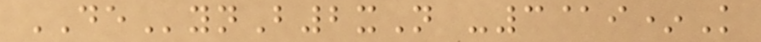DEynB2xN -3@i*K
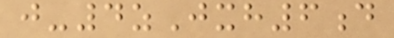j-4zJxh6d
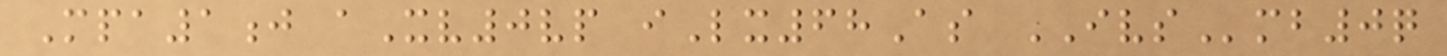Mpa1j aXv0vp iLx68As IVSmb0q
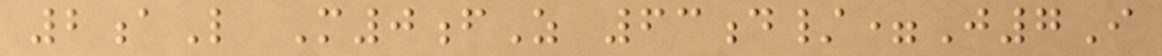2aL M0fZ 63d/=J7I
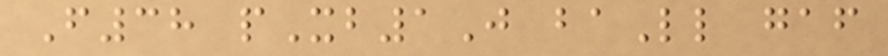F38 pXb1J baLl gaf
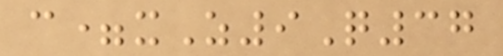c=xZ9Q37
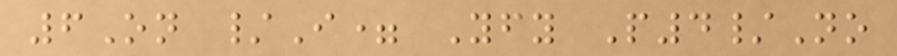6On /I= Yfy P4/No
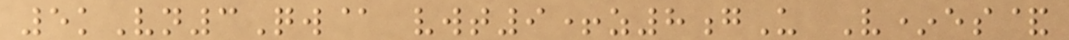5kVn3Qw@ vwt9+z8gU V*es&
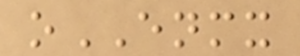oENMX
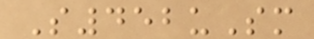S452uSm
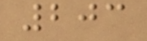203
